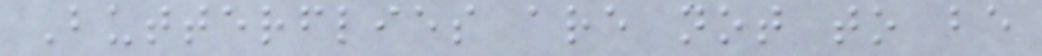Butterflies are not to be
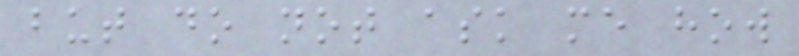but do not ask me how
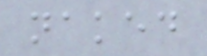naked
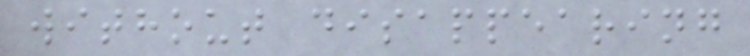without disappearing
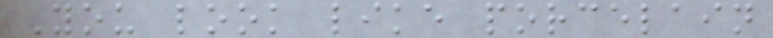You look like porcelain
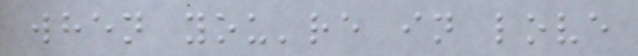when you're in love
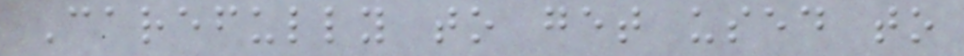Carefully to get used to
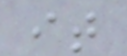it
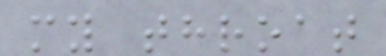my throat
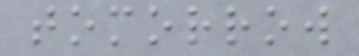tomorrow
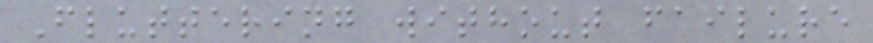Fluttering without failure
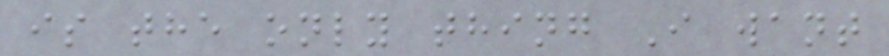is the only thing I want
